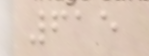615
